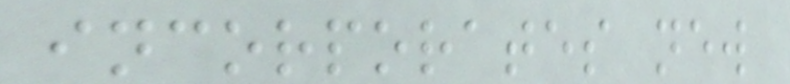incorporates new
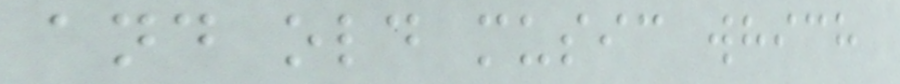and old music which
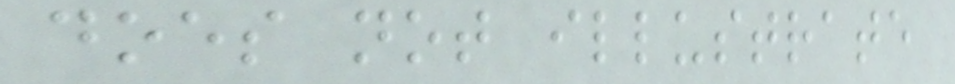does not illustrate
